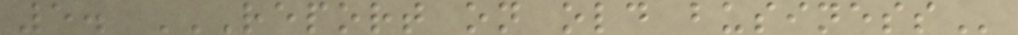5. REPORT ON OLD BUSINESS
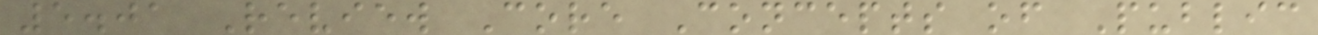5.01 Review Core Concepts of Public
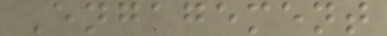Engagement
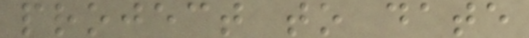project to date
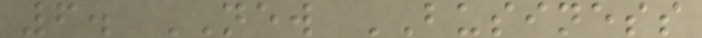6. NEW BUSINESS
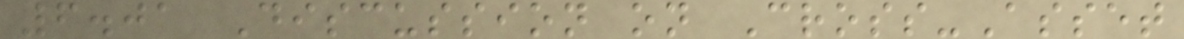6.01 Discussion on Cross-Asset
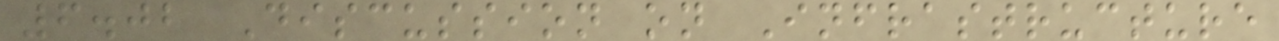6.02 Discussion on Infrastructure
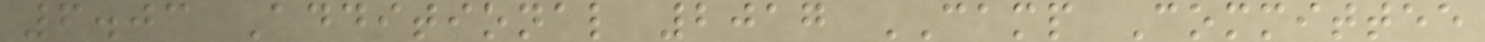6.03 Additional 2017 CAMP Committee
